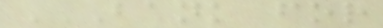BANK FOR
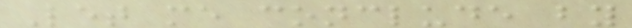Let me conclude by
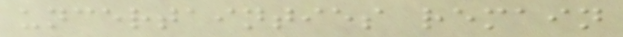uncertainties remain
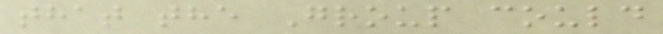that the Group could
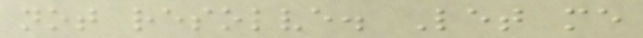not resolve. Let me
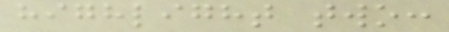highlight two:
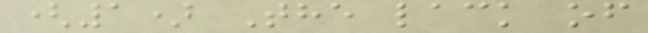(1) The lack of
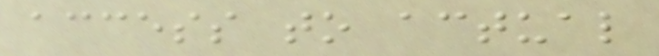access to actual
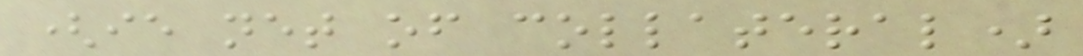(ie net of collateral)
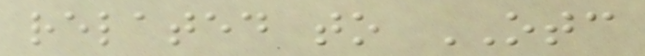related to OTC
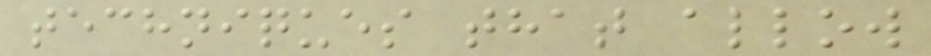techniques that allow
